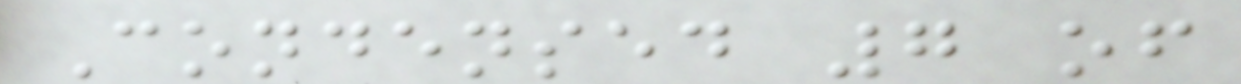Condensed 7 of
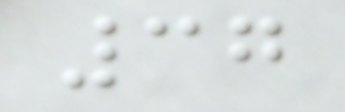37
